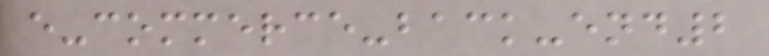e-commerce-back-end2
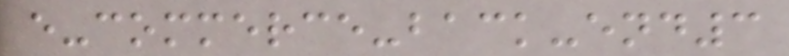e-commerce-back-end3
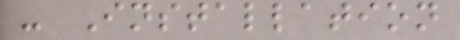- Installation
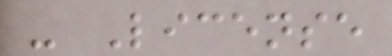- License
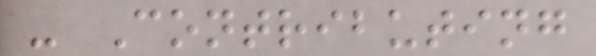- Contributing
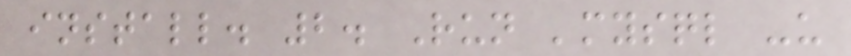install. 2. Run 'mysql -u
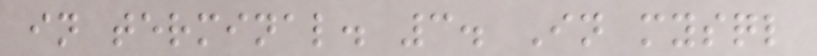in terminal. 3. In mysql
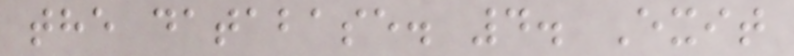the database. 4. Exit
